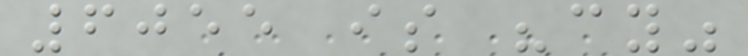6055 is "cy"
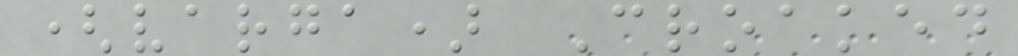(varga) Croaked
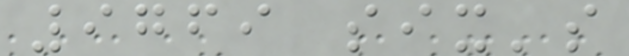9769 six's
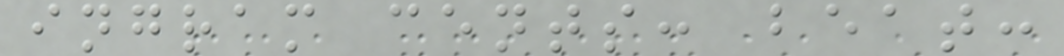ingram cents: beat:
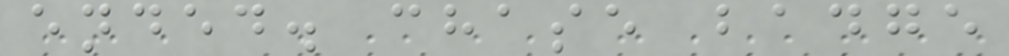ended. chase badge
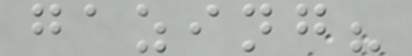gazing?
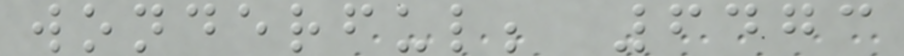wonderful; 6473
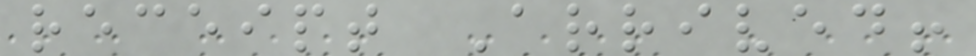receipt Arrived!
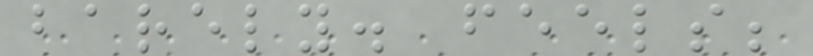barely. feels;
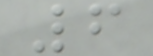6
